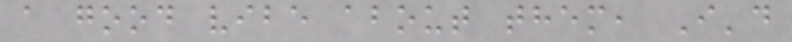a good vibe about them, I'd
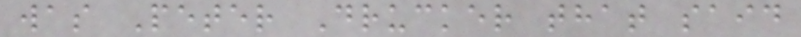was Peter Drucker that said
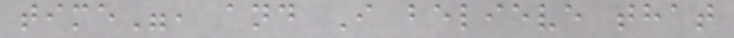time", and I believe that
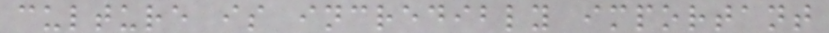culture is incredibly important
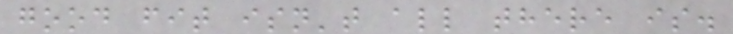good fit isn't all there is.
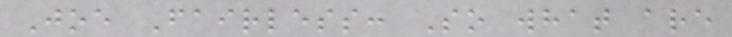Joe Fairless: So what are
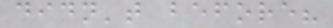didn't before?
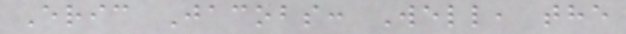Eric Jacobs: Well, the
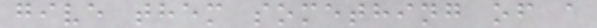give them something of a
